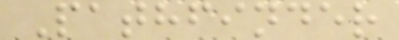Pathfinder
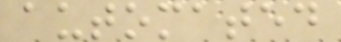automated
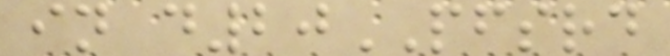in d20PFSRD
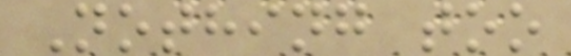Nothing too
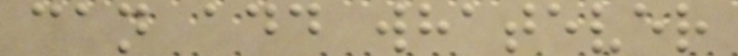can add whatever
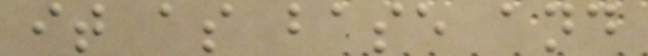it as base and
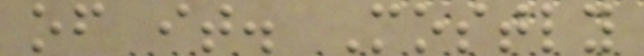of it. Mostly
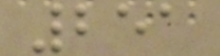251
